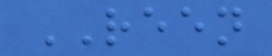REEN
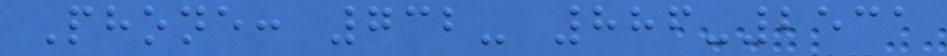Phone: 732- 886-2531
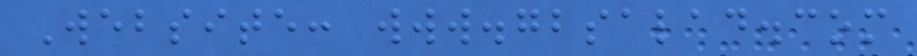Website: www.gbsalad.com
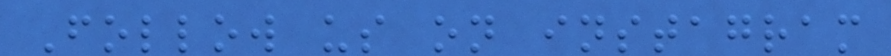Follow us on instagram
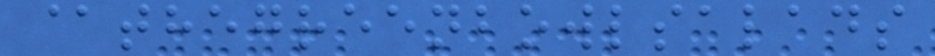@thegreenbowlsalads
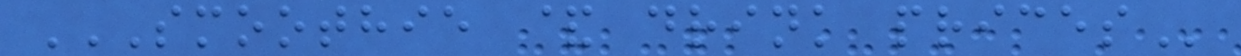SMOOTHIE & DRINK PRICES
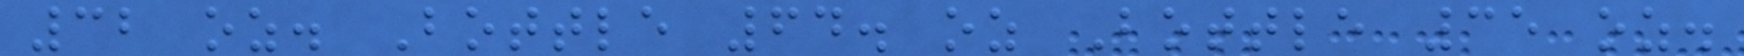32 oz. Bottle 64. oz Bottle 35 oz.
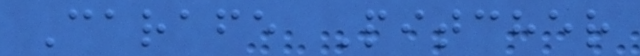Carafe Pitcher
